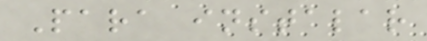Para instalar
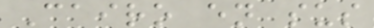Cairo en sus
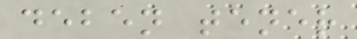deben tener
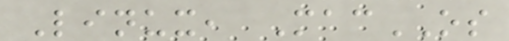Linux, MacOS
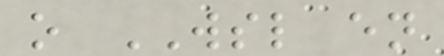o WSL en
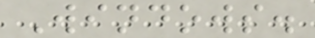Windows.
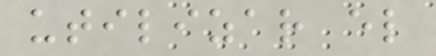utilizar el
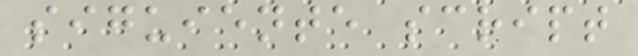siguiente script
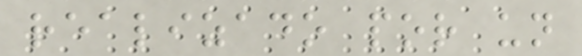realizado por un
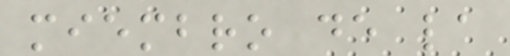miembro de la
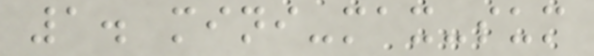1. mini-max-sum
